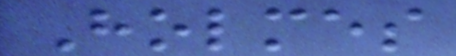Holmes
